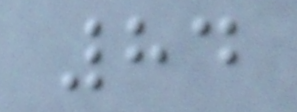84
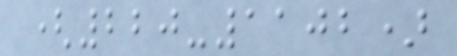(220-1102)
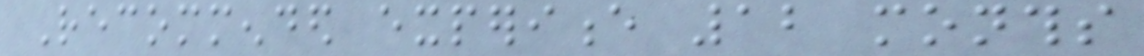Recommended experience 12 months
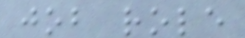job role
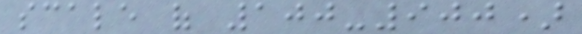scale of 100-900)
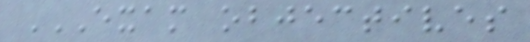EXAM OBJECTIVES
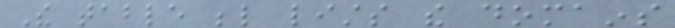The table below lists the domains
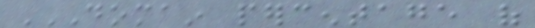DOMAIN PERCENTAGE OF
